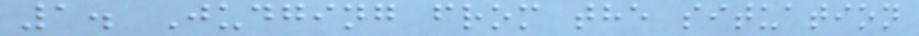1. Judging from the situation
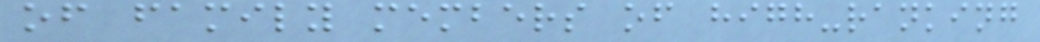of family members of high-ranking
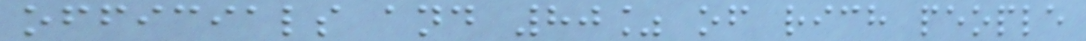officials and 80% of rich people
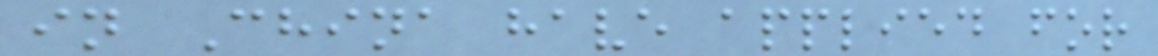in China have applied for
